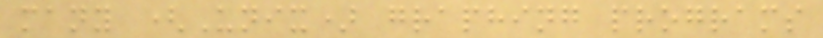many (Unix) graphing programs
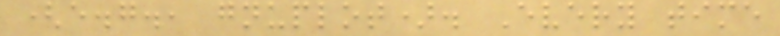(e.g., gnuplot). Every time
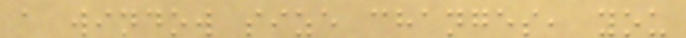a window size changes, you
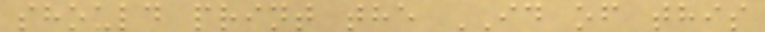should print the ID of this
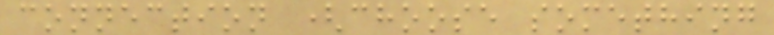connection (choose something
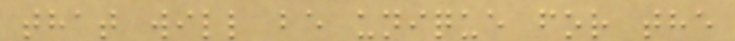that will be unique for the
